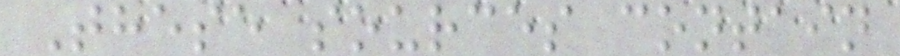These sources contain
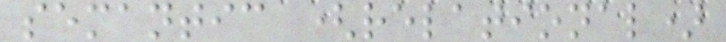semantic (relational)
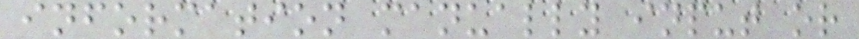information manually input or
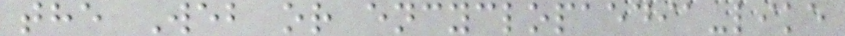the Web or encyclopaedia-like
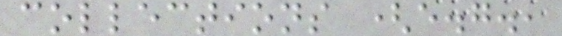collections (e.g.,
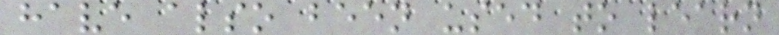have also been used to learn
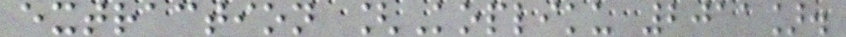extraction [Kopliku 2011].
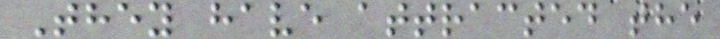They have attracted the
